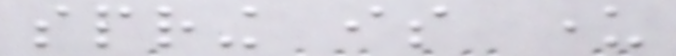spring is under
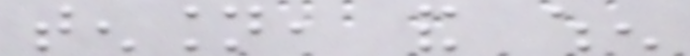tension, and when
